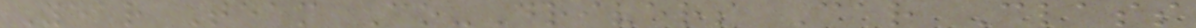Year Team Co-Drivers Car Class
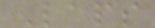Laps
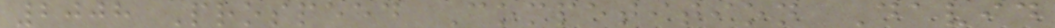2008 Prospeed Competition David
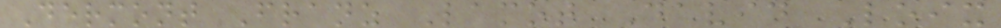Dermont Franz Lamot David Loix
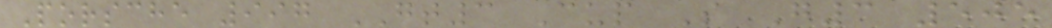Porsche 997 GT3 Cup S G3 505
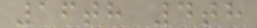16th 4th
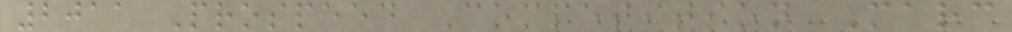2011 Prospeed Competition Marc
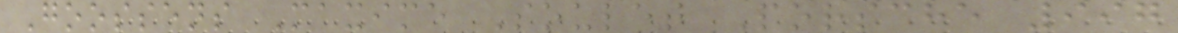Goossens Maxime Soulet Porsche 997
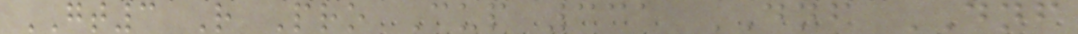GT3 R Pro Cup 331 DNF DNF
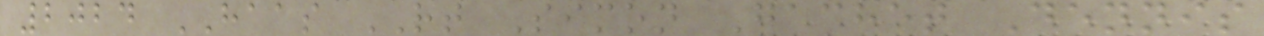2024 HAAS RT Simon Gachet Dennis
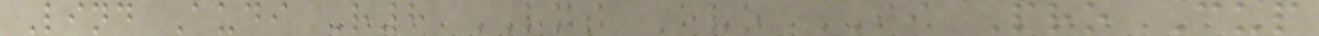Lind Audi R8 LMS Evo II Pro Cup
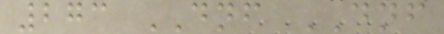273 DNF DNF
